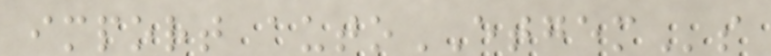import autoETGEMs
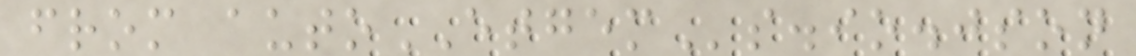from autoETGEMs.io.json
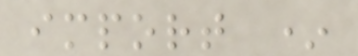import *
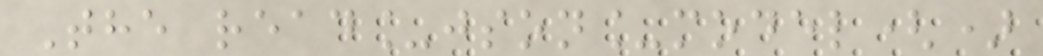The read_json_model()
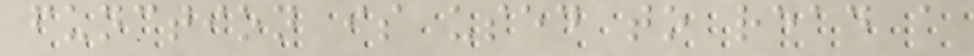function is used to read a
